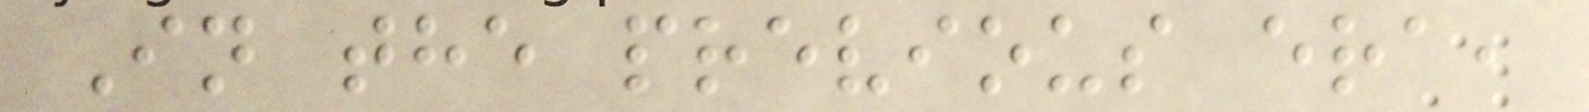In the previous era,
